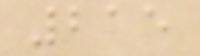215
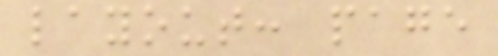layout: page
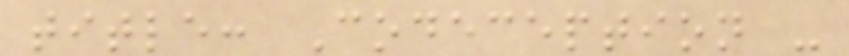title: Codeception -
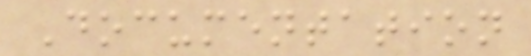Documentation
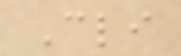Cli
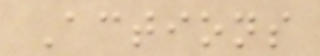Actions
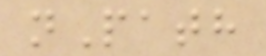nPath
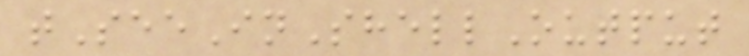tSeeInShellOutput
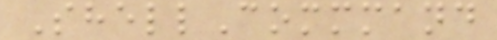ShellCommmand
